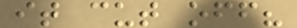it cut off?
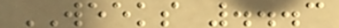WEEKS ...3
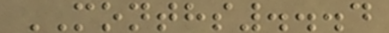MONTHS...4
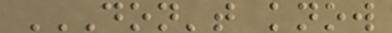DON'T KNOW
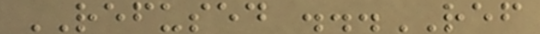REFUSED ...REF
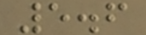5.6
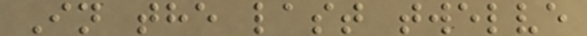In the last twelve
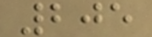205
